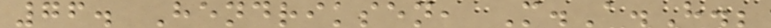76. Hendriksen, M.A.H.;
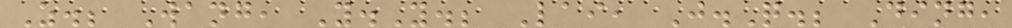Z.; Wang, Y.Y.; Lai, J.Q.; Ding,
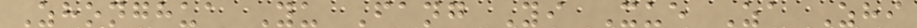Zhonghua Yu Fang Yi Xue Za Zhi
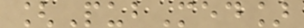[PubMed]
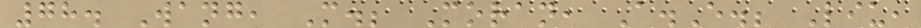78. Wang, M.; Moran, A.E.; Liu,
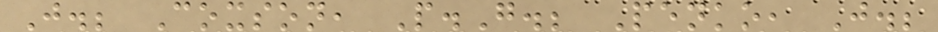J.; Coxson, P.G.; Penko, J.;
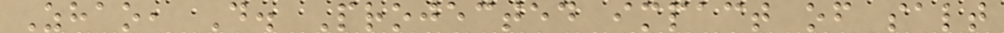Zhao, D. Projected impact of salt
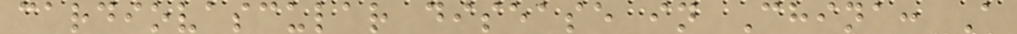cardiovascular disease in China: A
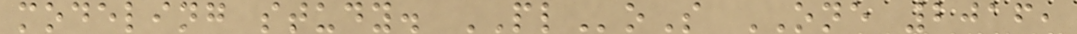modeling study. PLoS ONE 2016,
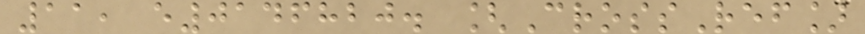11, e0146820. [CrossRef]
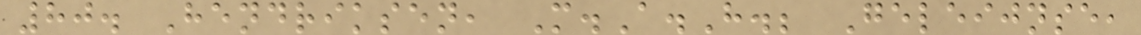80. Hendriksen, M.A.H.; Geleijnse,
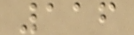116
